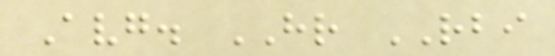Avg. HR RBI
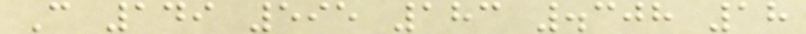C 149 595 183 .308 18
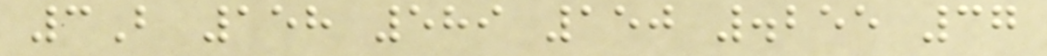3B 158 589 150 .255 37
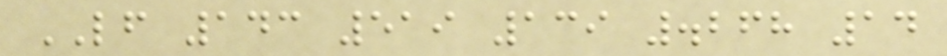LF 143 519 139 .268 14
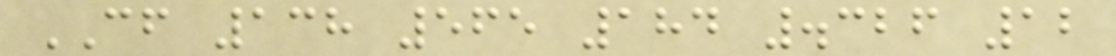CF 138 565 184 .326 12
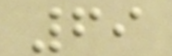69
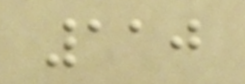110
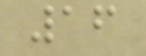16
